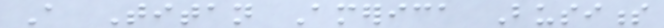A Titan America Business
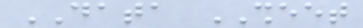DATA SHEET
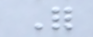For
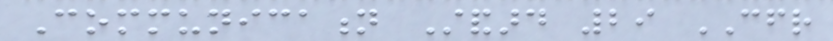Communication Standard 29 CFR
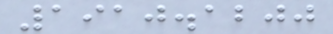1910.1200
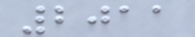2011
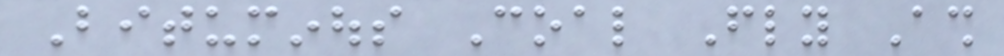Bituminous Coal Fly Ash
